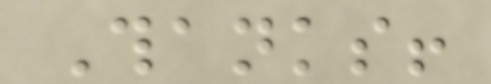Thanks!
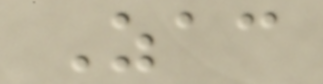Zac
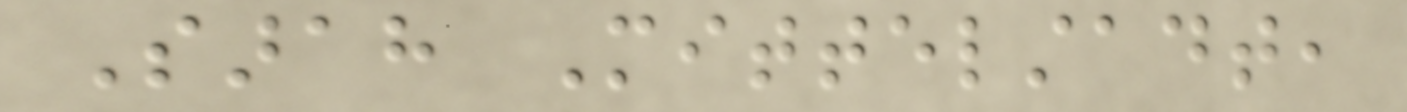Sarah Mittelstadt,
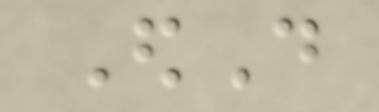EdD
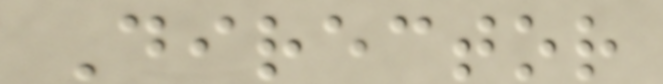Director
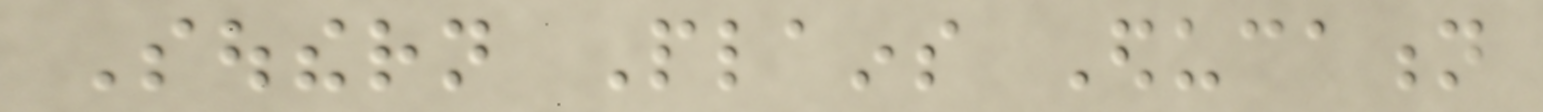Southern Plains Education
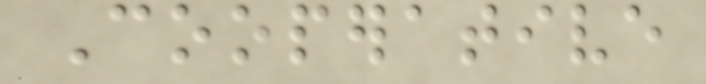Cooperative
